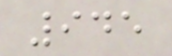945
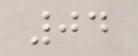04
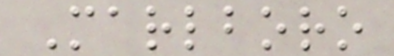Marlboro
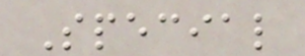Special
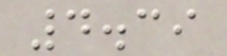4.39
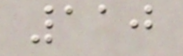110
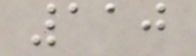110
